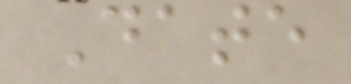Date
